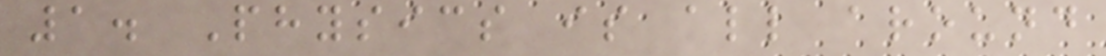1. Physics is all around
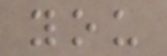you
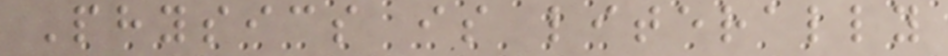Physics is literally
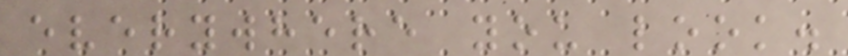everywhere you look.
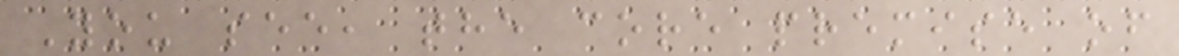You see, the core premise of
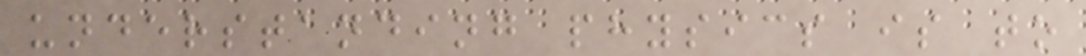understanding physics is to
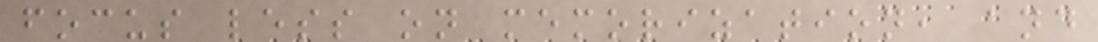focus less on memorization, and
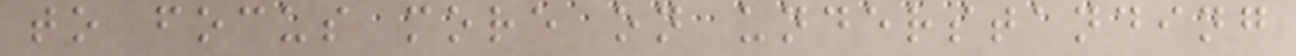to focus more on understanding
